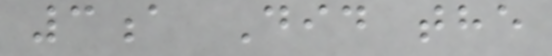3a Did the
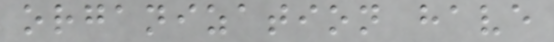organization have
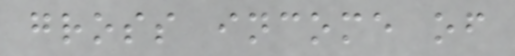gross income of
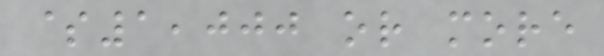$1,000 or more
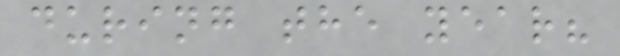during the year?
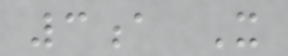3a X
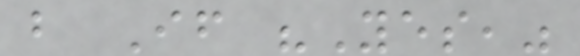b If "Yes,"
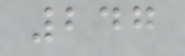247
